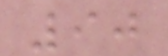90
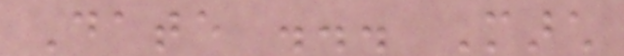Date ... March
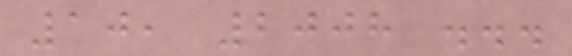10, 2008 ...
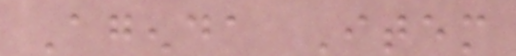Agenda Item
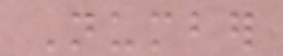Number
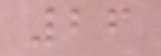26
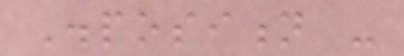Disposition -
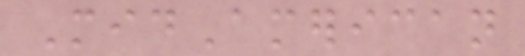MidAmerican
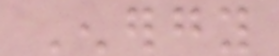Energy
